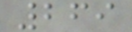269
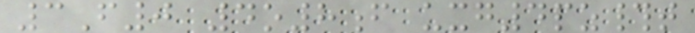3F0 4o8f uxg4pz#t
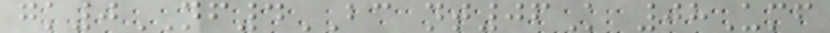gk0NF4BC nt06K 08Umf
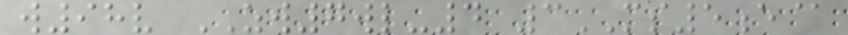w98v ZW7wl-4 3MS5e@
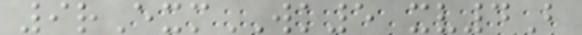9rExmWK5 xv4B
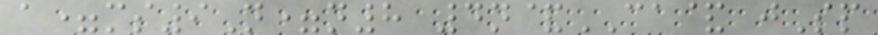a=ms9N=n8 4n&CA& jSp
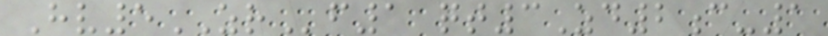Hv5ZRf1 qt3Zd2c-1
